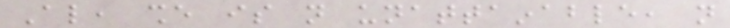Also, she is not unattainable, not
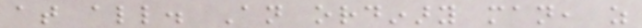at all. An ordinary man, as
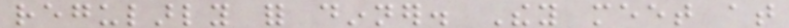regularly for dinner. They meet at
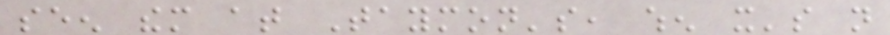seen them at Taymon's, when it's not
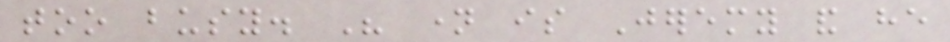too busy. His name is Jeremy and he
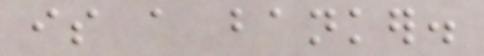is a banker.
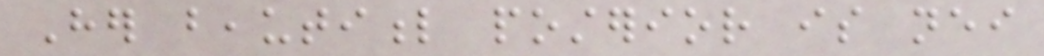Her beautiful posterior is neither
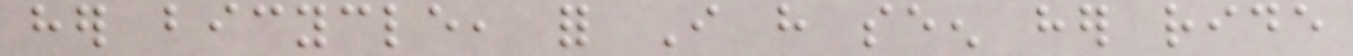her bicycle, for I have seen her ride
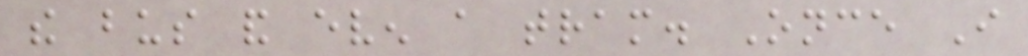the bus and even a tram. Once I
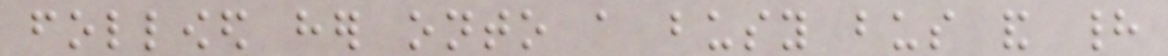followed her onto a busy bus and had
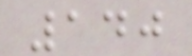140
